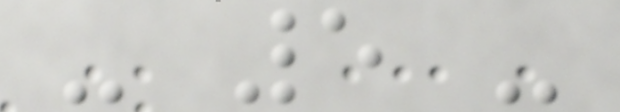- 5 -
